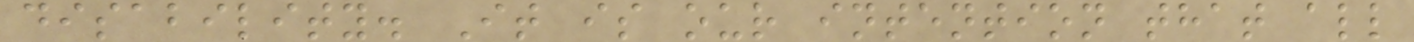disability. It is our intention that all
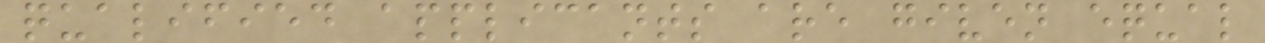qualified applicants are given equal
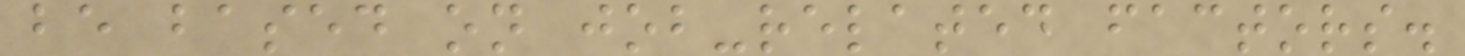be based on job-related factors.
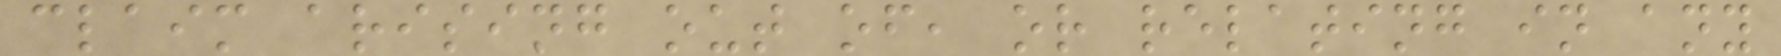claim arising out of, or relating in any
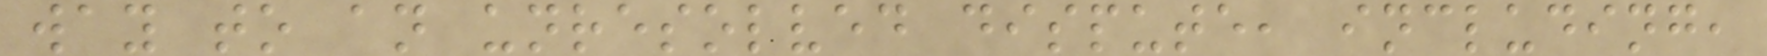way to an unresolved dispute, including,
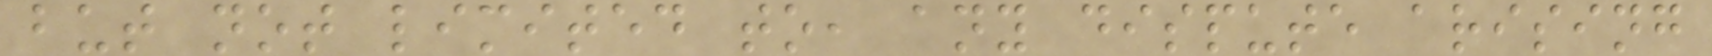but not limited to, any dispute arising
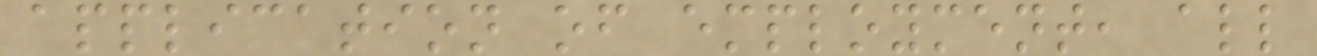application of employment, all
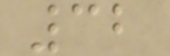32
